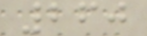260
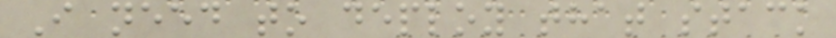I need to deploy that stack
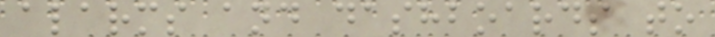alarms and dashboards to
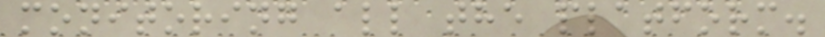monitoring all the platform.
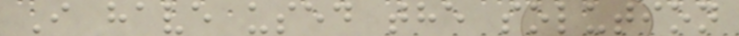I have used the solution
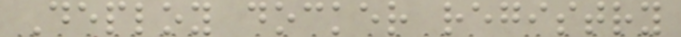Deploy docker registry
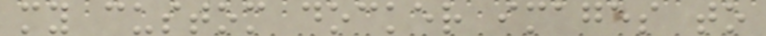my custom docker images to
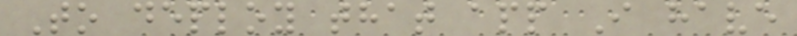To deploy that app I have
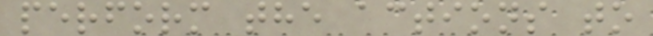perform the actions to
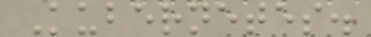Kubernetes.
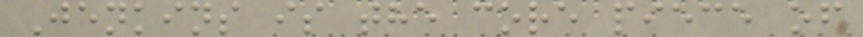Jenkins is the core piece of
